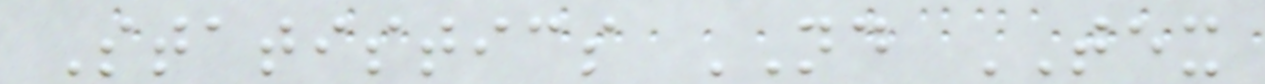Statistics ND TEX
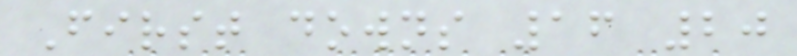First downs 16 20
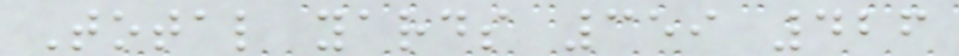Total yards 359 426
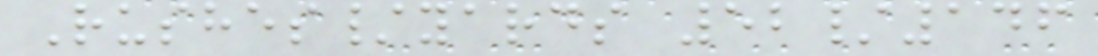Rushes/yards 52/146
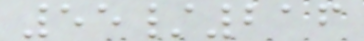55/216
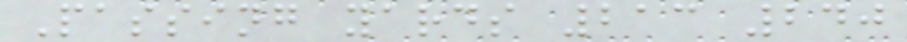Passing yards 213 240
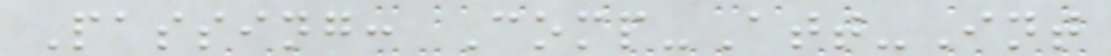Passing: Comp-Att-Int
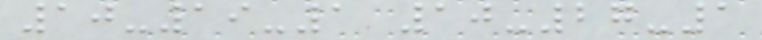10-19-1 10-27-1
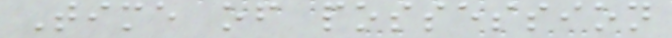Time of possession
